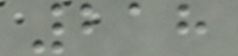218
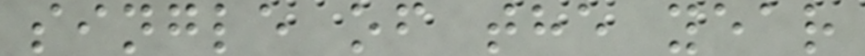single of the year
